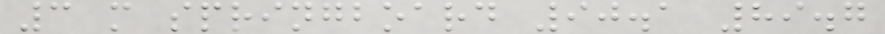3 m springboard 90.1 89.7
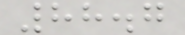88.7
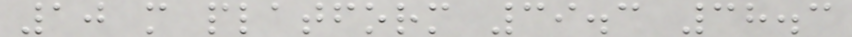10 m platform 39.3 38.3
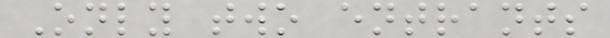Only two entrants
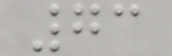73
